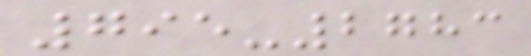795-2783
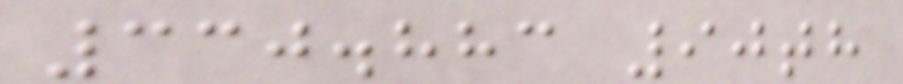330.883 90th
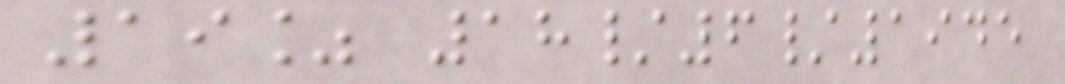19% 18/6/1945
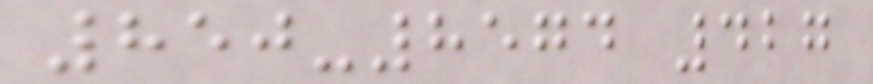850-8574 427
